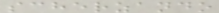scherzando
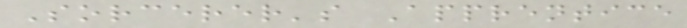Sorcerer's Apprentice
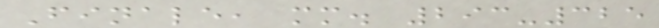Finale, mm. 293-325
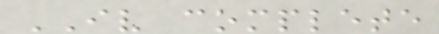IV complete
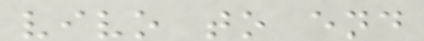vivo to end
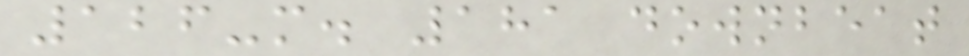126-m. 181 downbeat
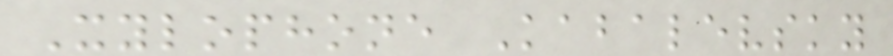Xylophone Kabalevsky
